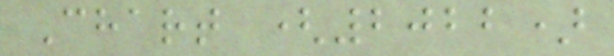Chart (2022)
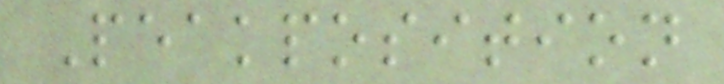Peakposition
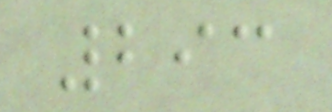293
